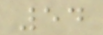54
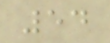54
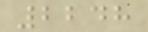2248
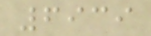6939
